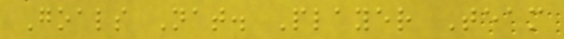Goals Nat. Player Team
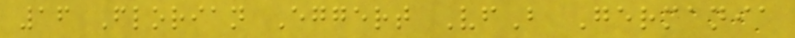16 Florian Eggert VfB Germania
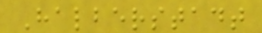Halberstadt
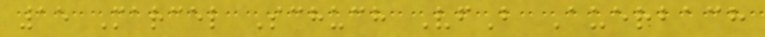15 Marcel Schuch VfB Auerbach
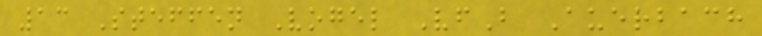13 Steffen Vogel VfB Auerbach
